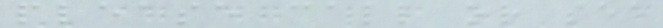please call or see
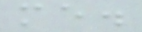me.
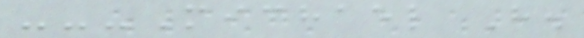---Michael H.
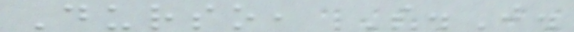Durso, S.J.
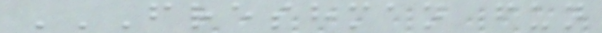FRESHMAN FUN
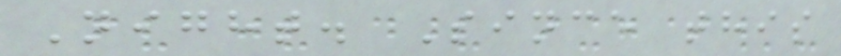Night. Since this
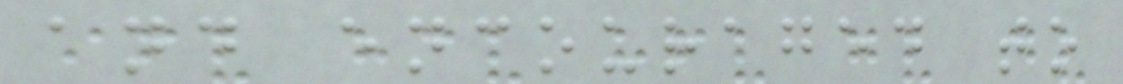and encouraged to
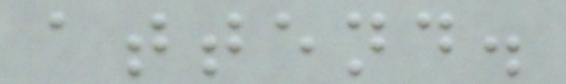attend.
